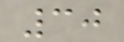30
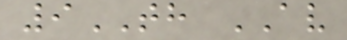9TH AV
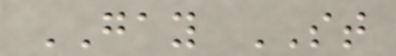GAY ST
